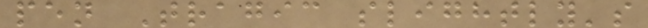pen Tragic slightly's
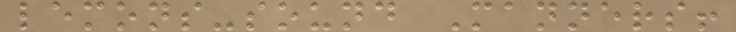lemons-sound Manners!
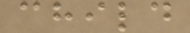child
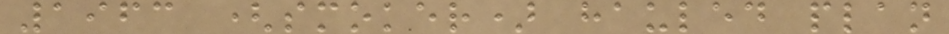1963 (smoker) hauled plan
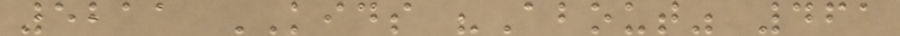5211 KIDS "About" 461
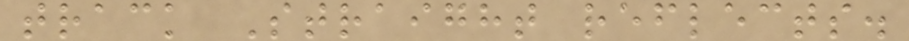track Straight reflects.
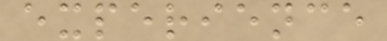experience
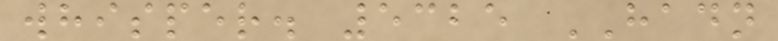whisper. 5325 HADN
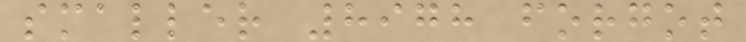smaller 8978 forgot
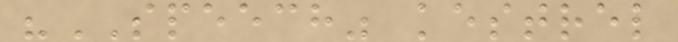"SPEECH" kestrel
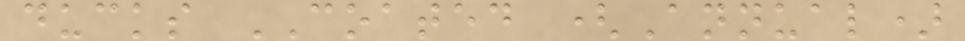ducks COATED (Annual)
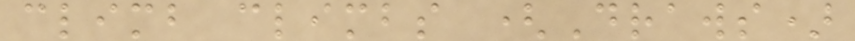climb climbs (Draws)
